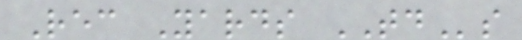Rec Yards TDs
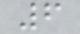6
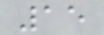15
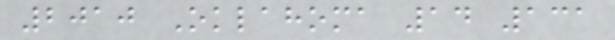2010 Oklahoma 14 131
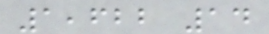1,622 14
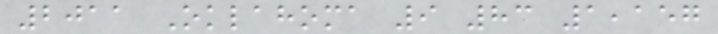2011 Oklahoma 9 83 1,157
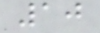10
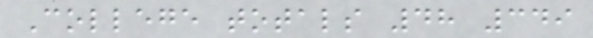College totals 48 349
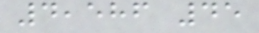4,586 45
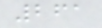261
